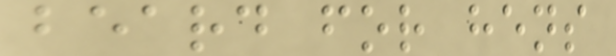beard for hens
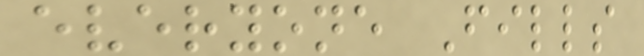everyone Fills
